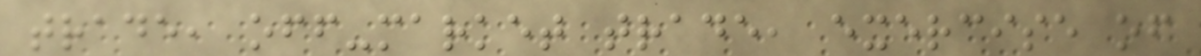trade, off-market trade, exercise of
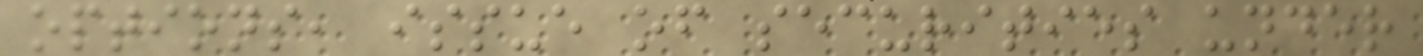options, issue of securities under
